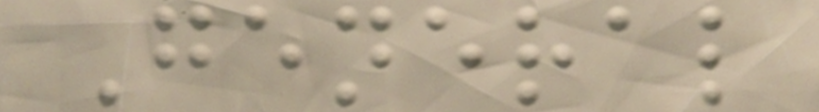General
